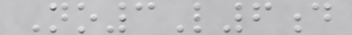No3L6d
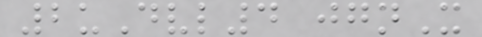2uDvl4 jgnX
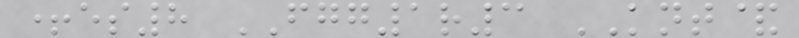+es8 FGG1r3 KNT&
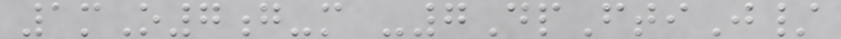1mO7g-m -7DpFtiJ/
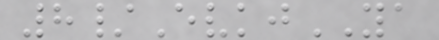8/EvkjYA
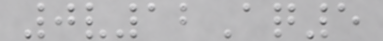0v12Aq5
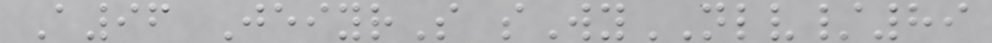A96 JeiyrS sWyNLV/89
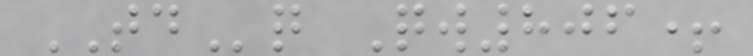TDq Qw806+
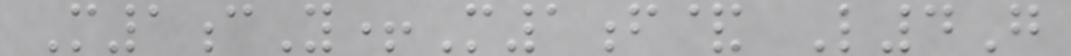M1cY+M1f& L4G
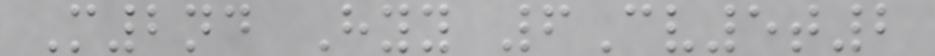M2nd Hyy 6Cv5t2
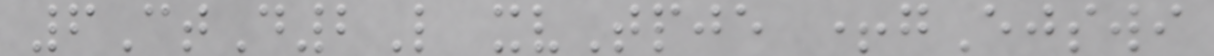6CtD2L xvTpje +gEjswi
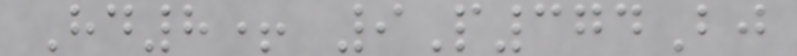Hd8+ 9P374Bj
